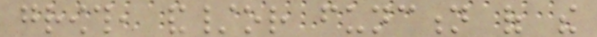growth, and/or function of the
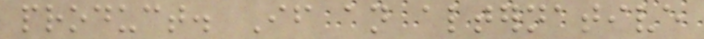product. If an alternative
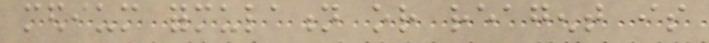medium formulation or reagent is
